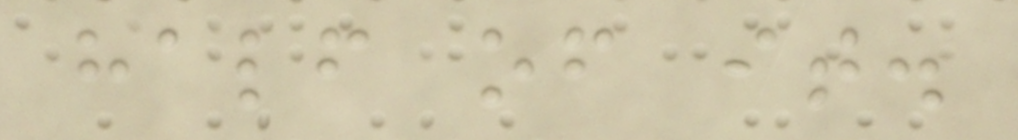half of it.
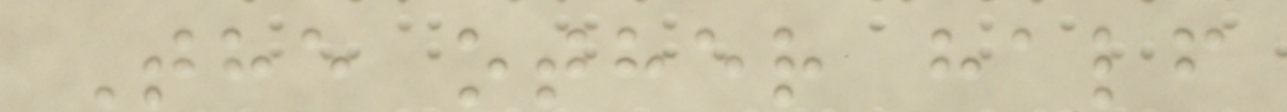The other half
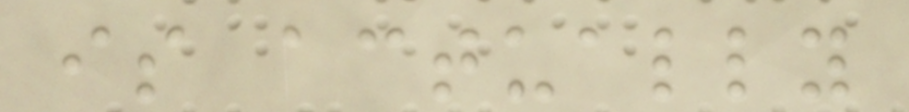is actually
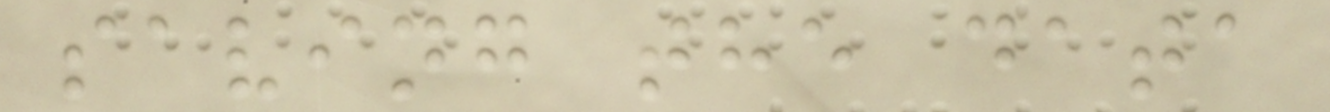saving the data
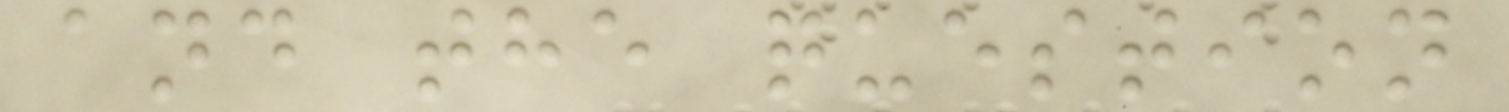and the question
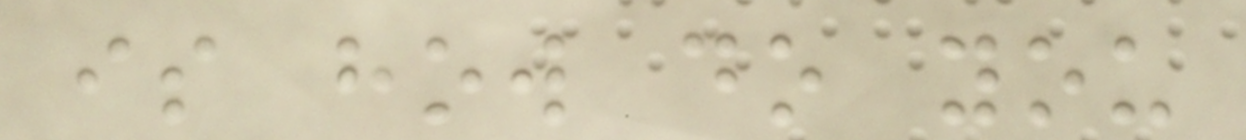is how do you
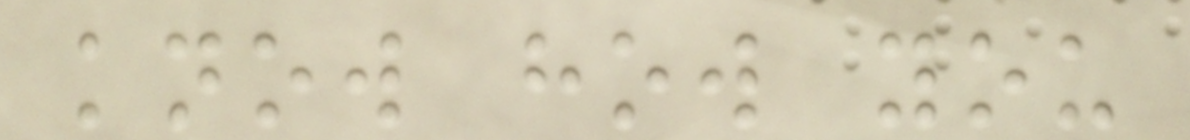know how you
